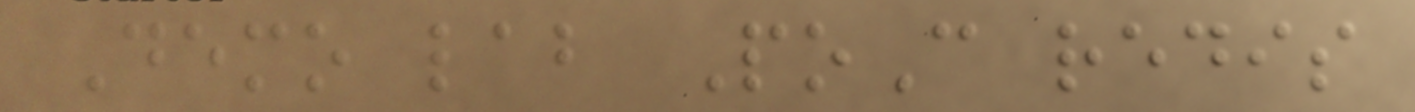Demo lab PoC redis
